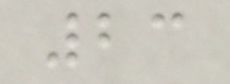23
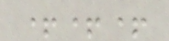+++
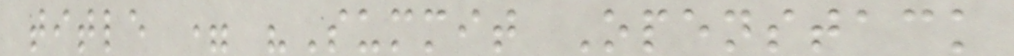title = "Summit Openstack
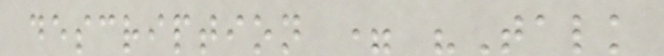description = "Talk
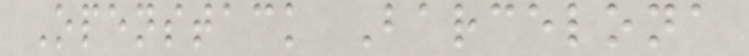Openstack Barcelona
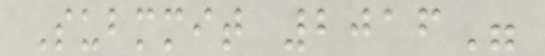Submmit 2016"
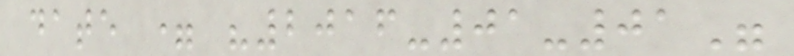date = "2016-01-01"
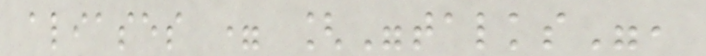aliases = ["talks",
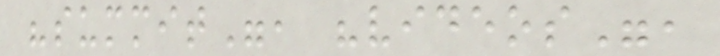"summit", "videos",
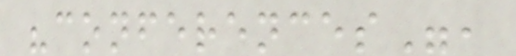"conferences",
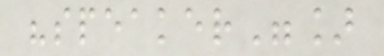"speaker"]
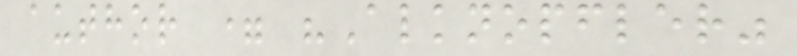author = "Alknopfler"
